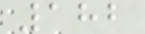182
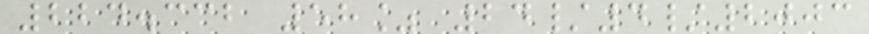224.332 58% 24/4/2003
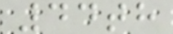44th
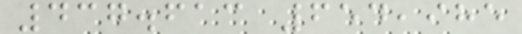437.613 654,985
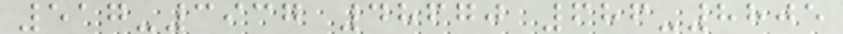517-3937 48670 686-8805
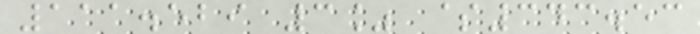111.529 3% $343.53
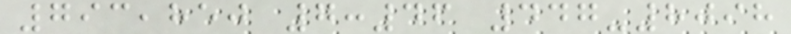793,850 7:46 447-8098
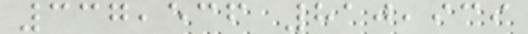337,536 810,939
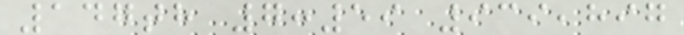147th 7:59 939,897
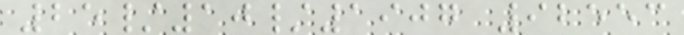25/10/1907 92553
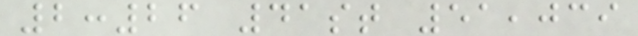2:26 41st 51,039
